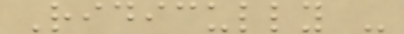Ridicully -
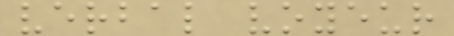verbal voyeur
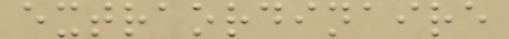extraordinaire
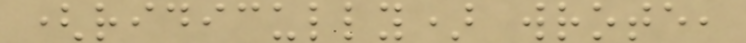(ridicully) wrote,
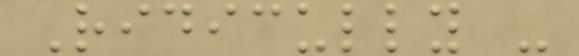Ridicully -
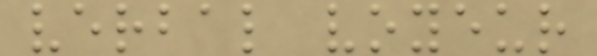verbal voyeur
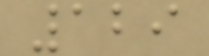129
